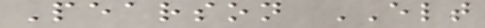Pearson ELT
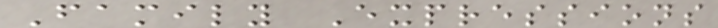Family Expressions
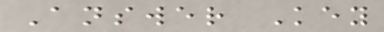Answer Key
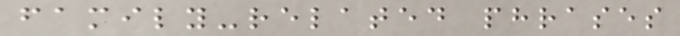family-related phrases
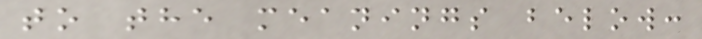to the meanings below:
